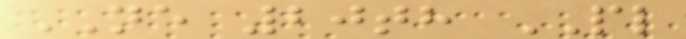NE 20th PL
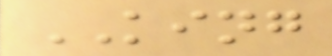KING
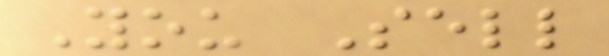You Sell
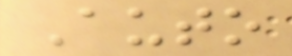Auto
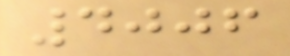4006
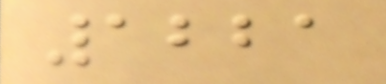1221
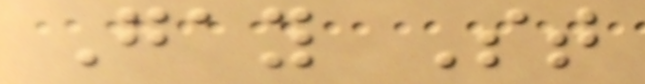Gay St
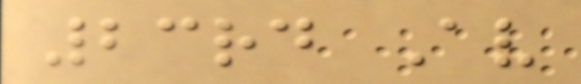23rd Av
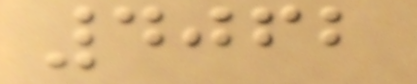4062
